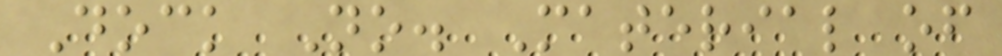Dock No. Material of
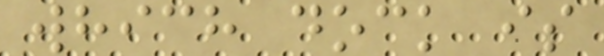which dock is
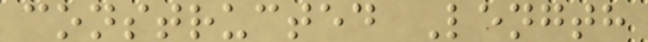constructed Length
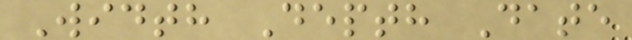Width Depth Date
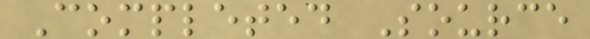Completed Source
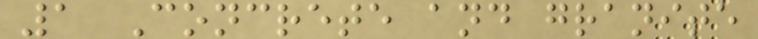1 Concrete and granite
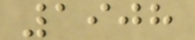1908
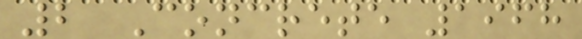2 Concrete 1968
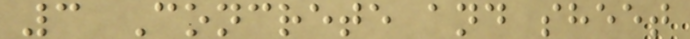3 Concrete and sheet
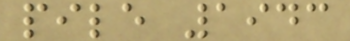pile 1943
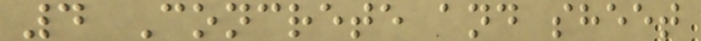4 Concrete and sheet
